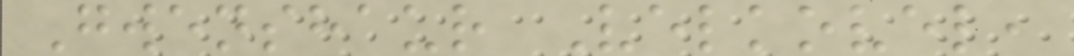Gwenshaur Velkovel,
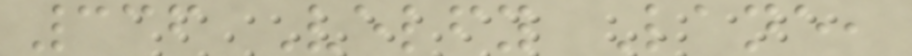336 Velfy Lane,
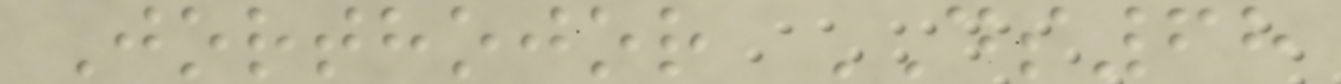Jorthojor DS68
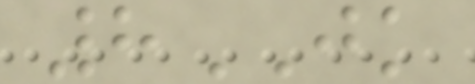8JK
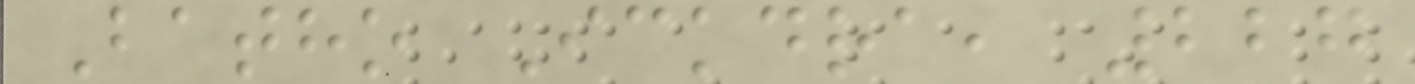Batho Ickdra, 227
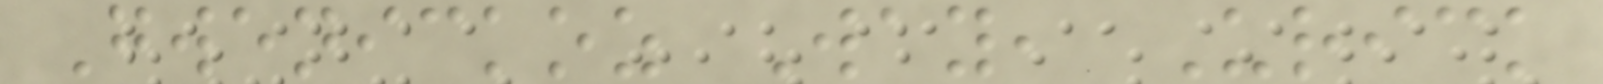Gwenickoz Way, Urick
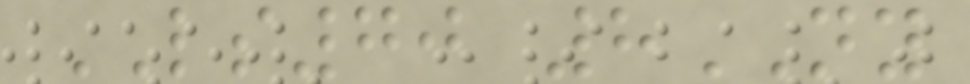LS70 8NY
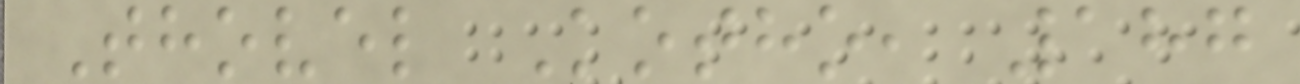Thovel Kotho, 187
